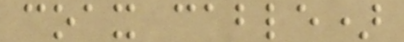coax cable)
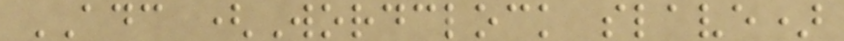ADC (Wordclock slave)
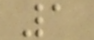1
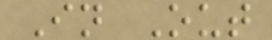In Out
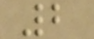2
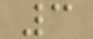3
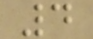4
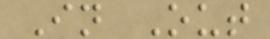In Out
